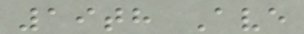19th Ave
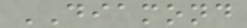DIAMOND
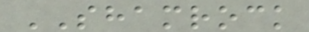SHAMROCK
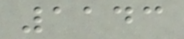1143
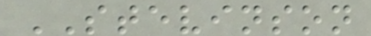STEVINSON
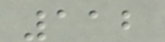112
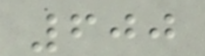600
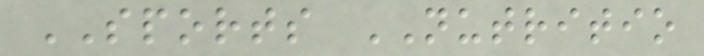SPORTS NUTRITIO
